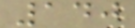140
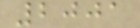2001
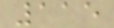115
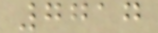7717
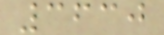3630
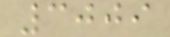3009
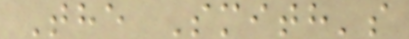The Smith's
